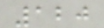120
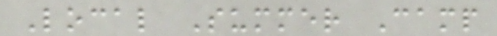Local Summer Camp
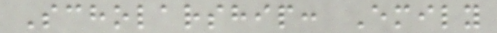Scholarship: Emily
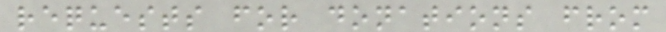requests for donations from
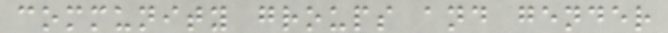community groups and gender
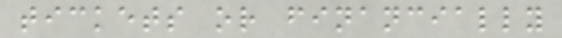tickets or financially
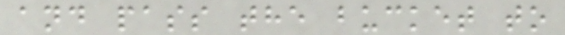and pass the bucket to
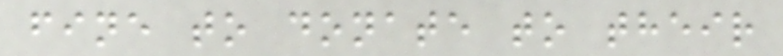fine to donate to their
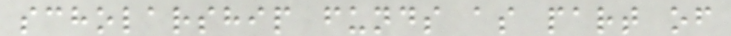scholarship funds as part of
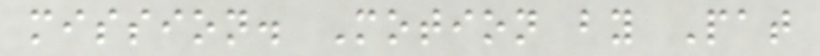mission. Motion by Pat
